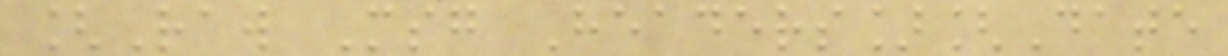[Raw Msg Headers][Date
